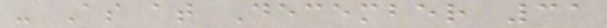- As at December 31
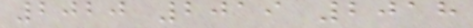2020 2019 2018
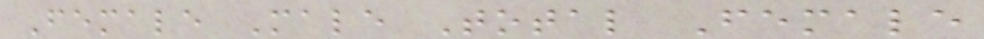Female Male Total Female
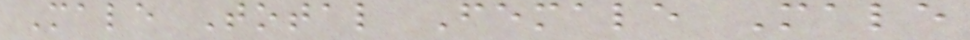Male Total Female Male
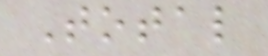Total
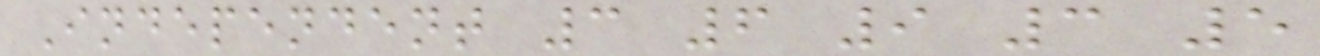Independent 3 6 9 3 5
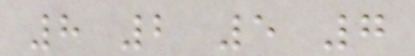8 2 5 7
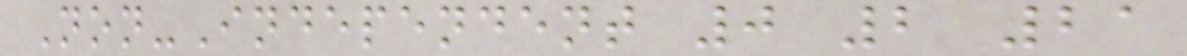Non-Independent 0 2 21
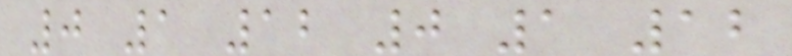0 1 12 0 1 12
